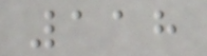118
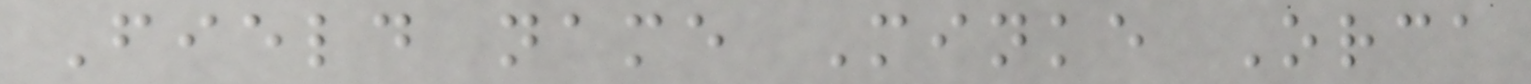Field name Minke Orca
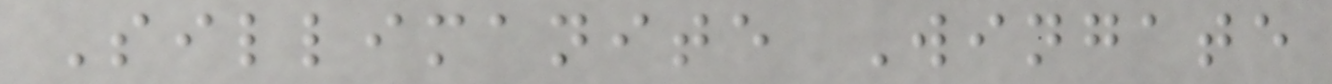Sillimanite Wingate
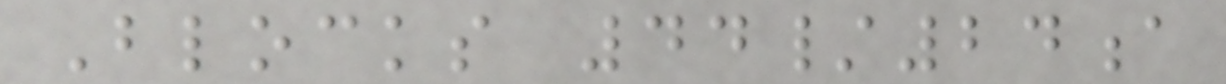Blocks 44/24a
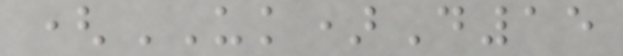(UK)D15
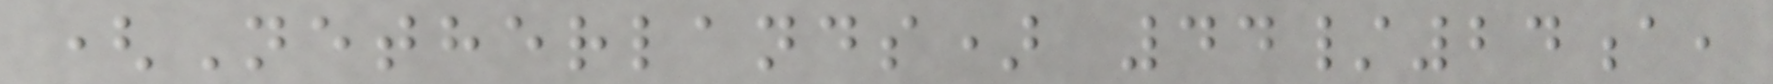(Netherlands) 44/24a,
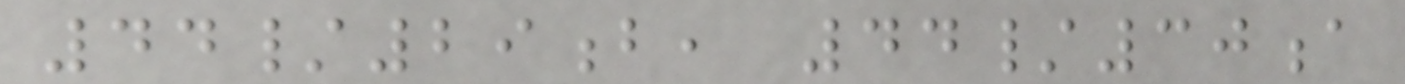44/29b, 44/30a
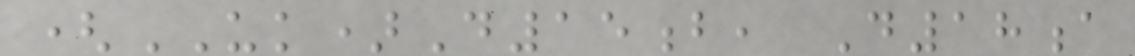(UK)D15b, D18a
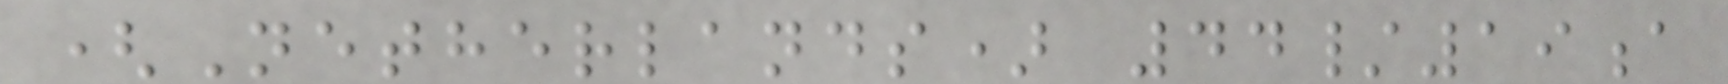(Netherlands) 44/19a
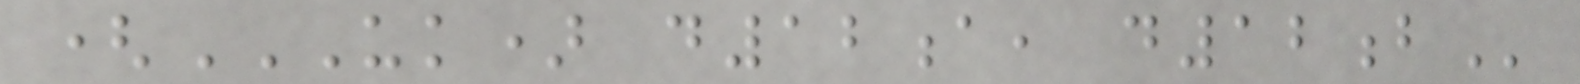(UK) D12A, D12B
